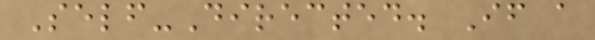Self-Directed. If a
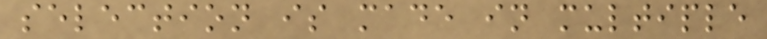selection is made in multiple
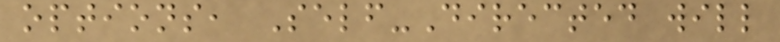options, Self-Directed will
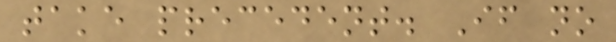take precedent. If no
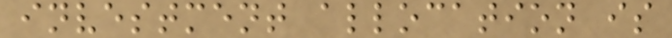investment allocation is
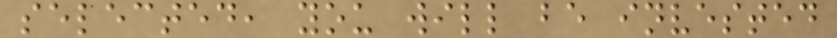selected, you will be invested
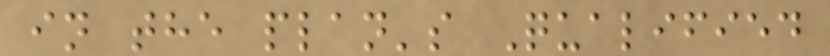in the plan's Qualified
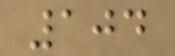104
